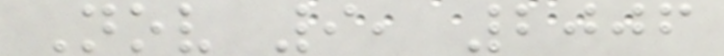Nov 9, 2006
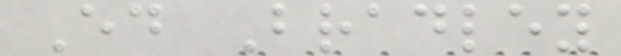Ed Bradley
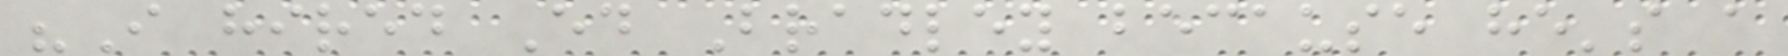"I hired Ed Bradley because he's a
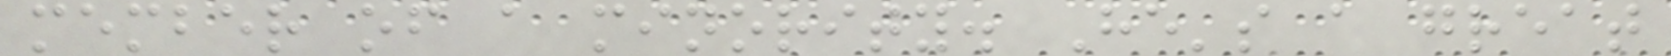member of a minority. He's a great
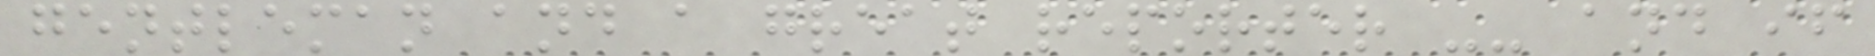gentleman and a great reporter -- and if
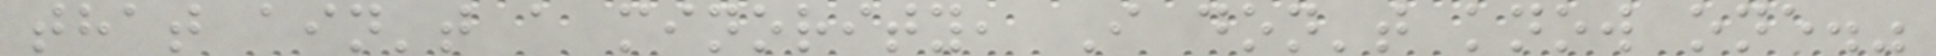that ain't a minority, I don't know one."
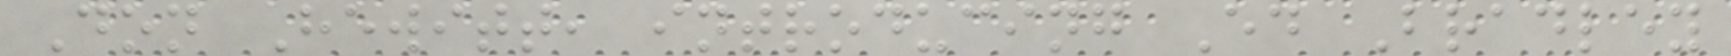Don Hewitt, introducing Ed Bradley
